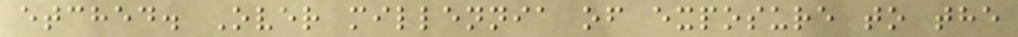etched. Over millennia of exposure to the
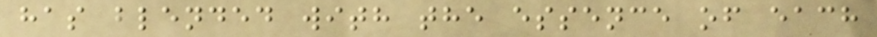has blended with the essence of each
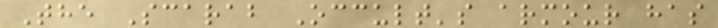The Scarab Occult's armour has
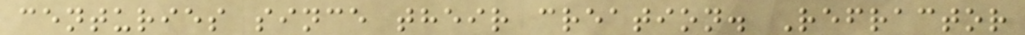centuries since their creation. Refractor
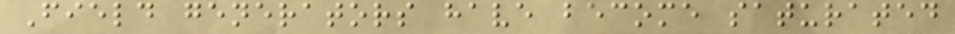Field generators have become saturated
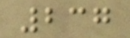237
